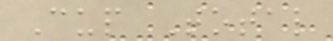Cup Total
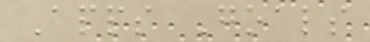Apps Goals
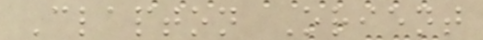Clapton Orient
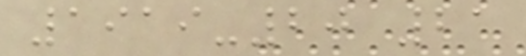1919-20 21
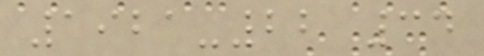1921-22 34
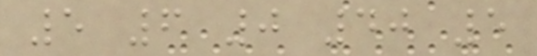5 6 0 40 5
